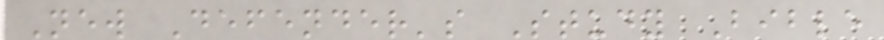New Defender's Study Bible
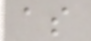as
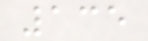135
